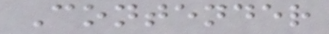Contender
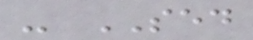- SED
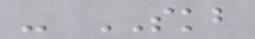- SKB
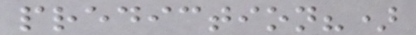prediction?)
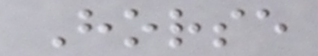Horse
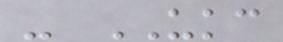- UKC
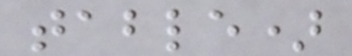table)
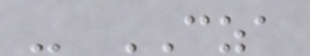- CZA
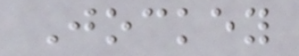Jockey
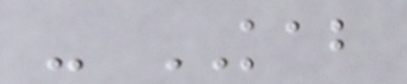- KAB
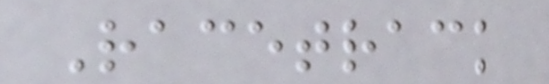Racetrack
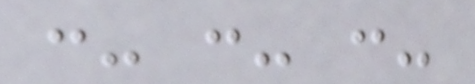:- :- :-
